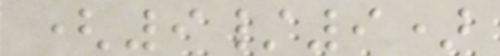(9/9)
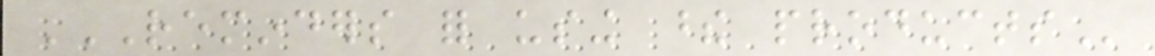REMINDERS FOR USING THESE PRODUCTS
